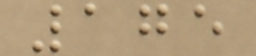175
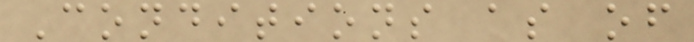Conditions as of
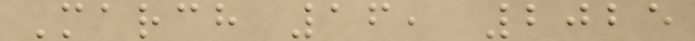March 16, 2025
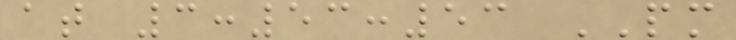at 3:53:53 PM
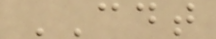CDT
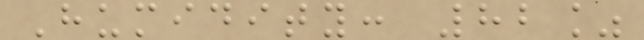Humidity: 82%
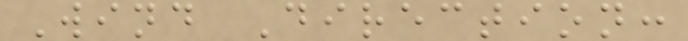Wind Direction:
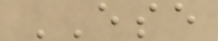ESE
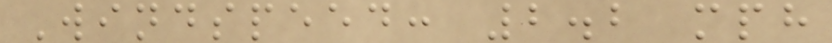Windspeed: 2.2 mph
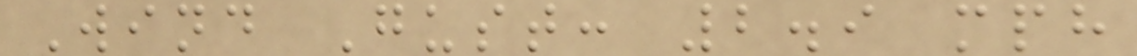Wind Gust: 2.9 mph
